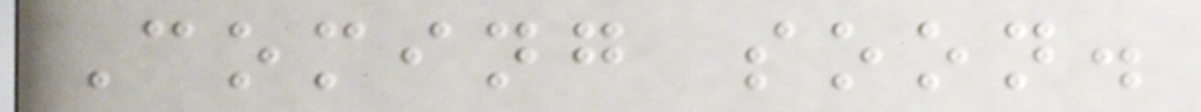Coming soon.
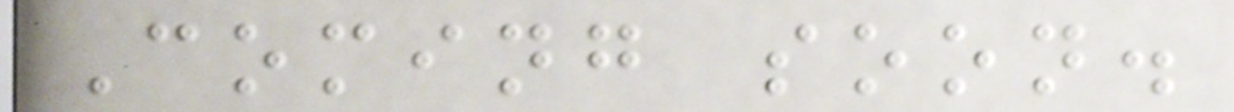Coming soon.
